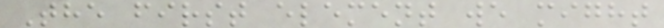The first element we might
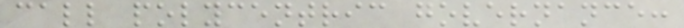call polycentric governance:
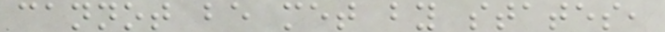cannot be met by states,
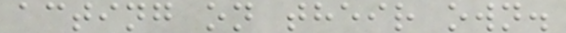acting on their own.
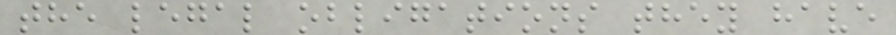the legal obligations they have
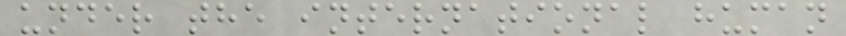under the international human
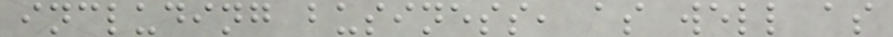including business, as well as
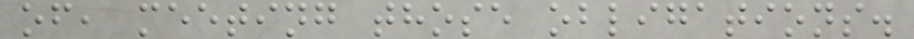of, meeting those obligations.
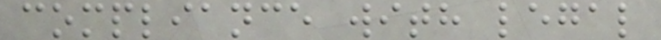compliance with legal
